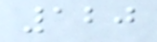120
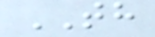TH
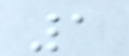1
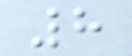8
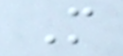M
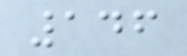146
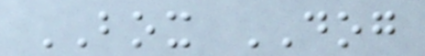BOX DOG
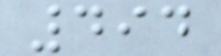494
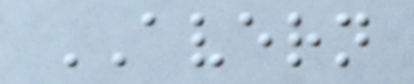AVERN
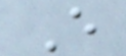E
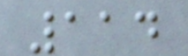114
